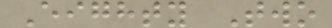Eighty Two
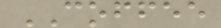COFFEE
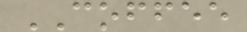COFFEE
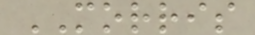MORRIS
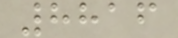8816
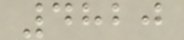4820
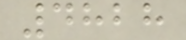4828
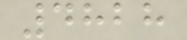4828
